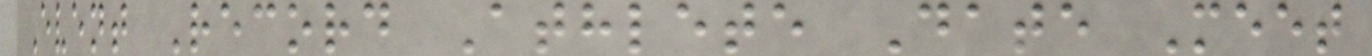Event Record Athlete Date Meet
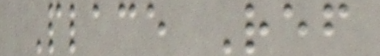Place Ref
